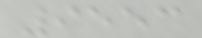9553
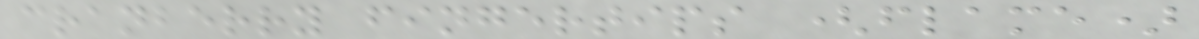cranberry fingertips (flame)
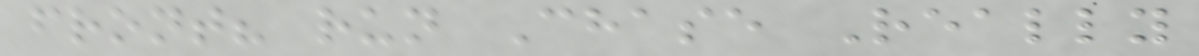front? run Chase Really
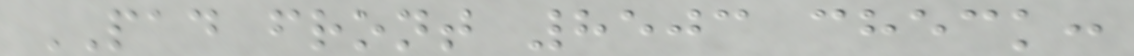PAD front 8503 check:
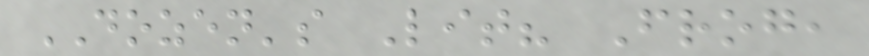DOZEN's Lit? Frog,
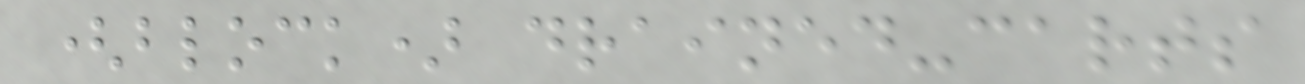(block) drained-carts
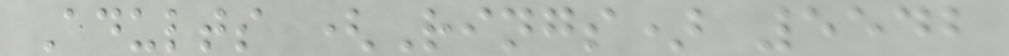Adults (Rings) 5542
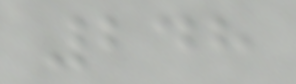248
